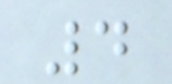4
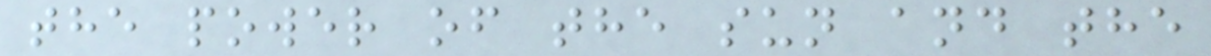the power of the sun and the
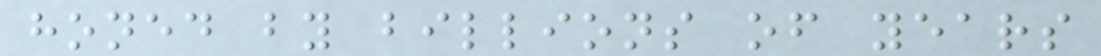honed by billions of years
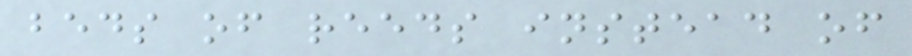beds of reeds instead of
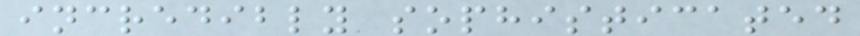incredibly sophisticated
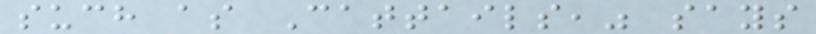such as Cattails," says
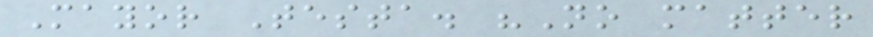Mayor Testa. "No matter
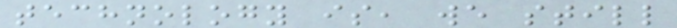technology is, we still
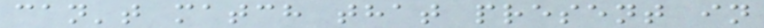can't match that present in
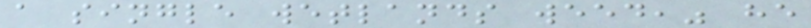a single wetlands weed," he
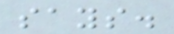says.
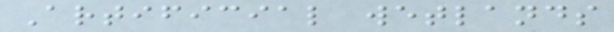Artificial wetlands
